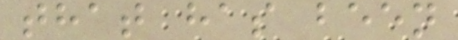that has been
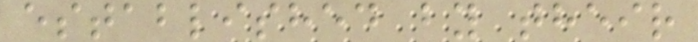established by their
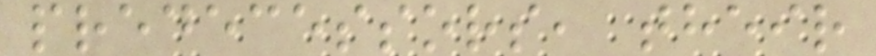predecessors, their
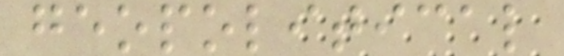geopolitical
